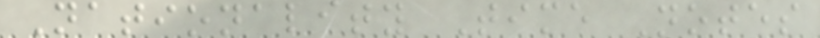Nationality Time Notes
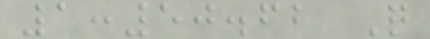1:50.62 Q
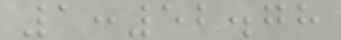1:52.78
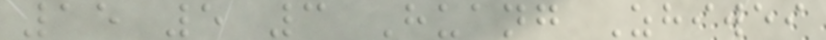15 5 3 Huang Zhiwei
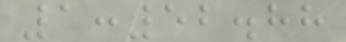1:52.88
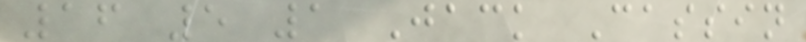16 5 1 Jack Cassin
